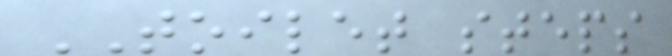TOILET steps
